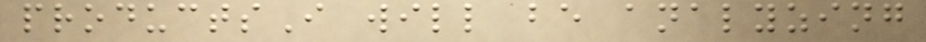productsI will be analyzing
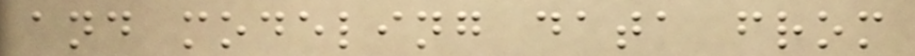and modeling data from
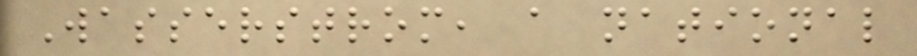Wasserstrom, a national
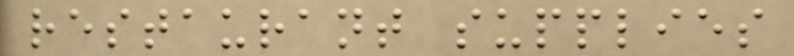restaurant supplies
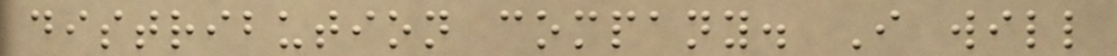distribution company. I will
